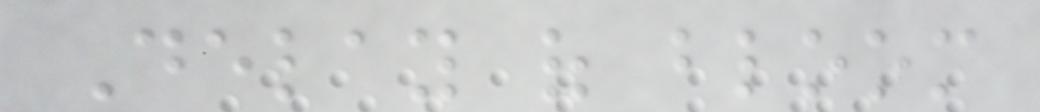Delay of bloom
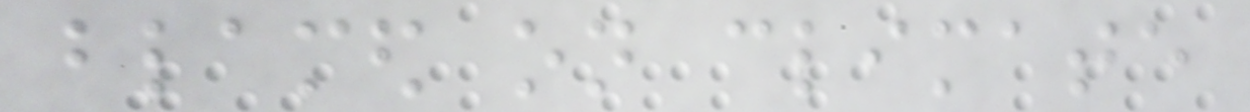blamed on climate
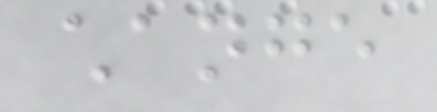change
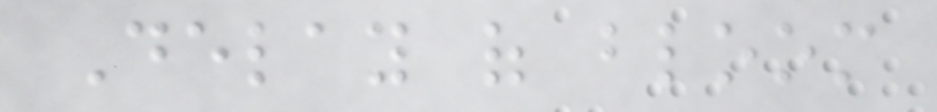Delay of bloom
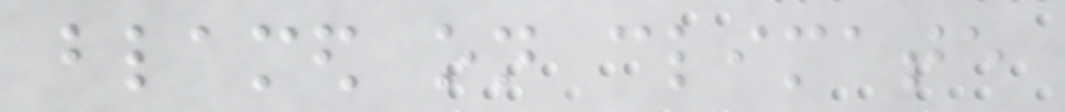blamed on climate
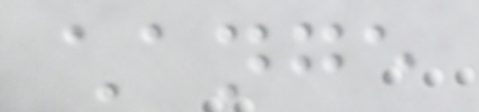change
